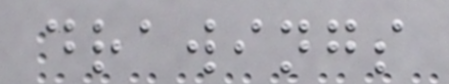drawings
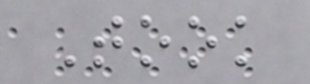Took
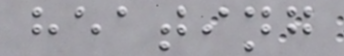heating
